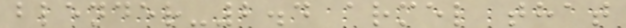blender-2.4 armel that
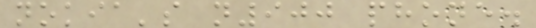nokia's n900 phone.
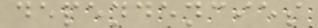dependencies
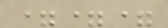===
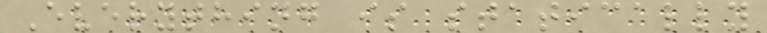Everything is statically
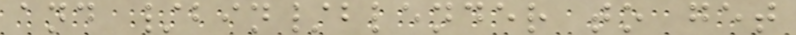and /bin/blender to get
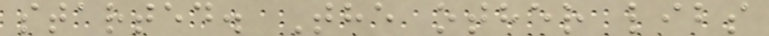started. The other libs
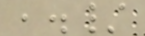,./
